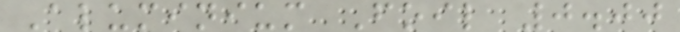Aluminium Foil 0.00
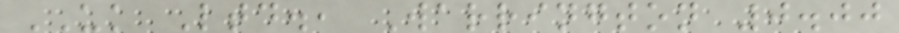UK Ltd., Warrington 0.00
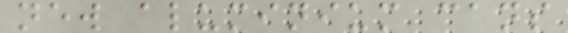new aluminium cans
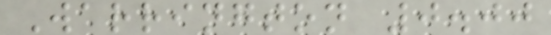Warrington 0.00
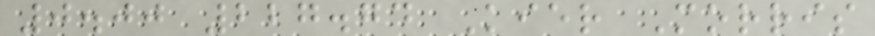0.00 227.74 Kier Morris
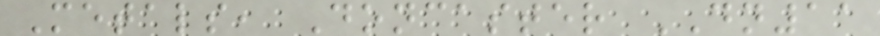Metals, Doncaster DN11
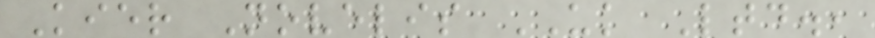Kier Novelis UK Ltd.,
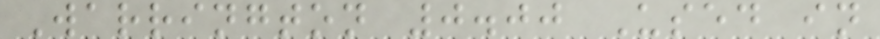Warrington 0.00 Used in
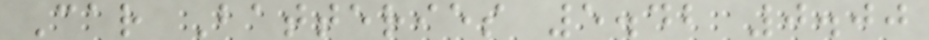Car Batteries 5.42 0.00
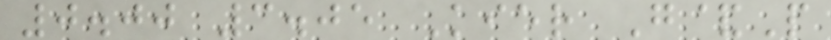0.00 3.05 Kier G&P
